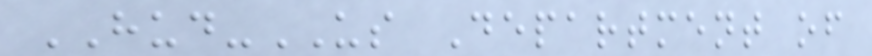HUD-US Department of
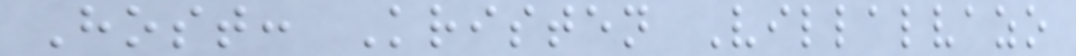Host: Kristen Villalvazo
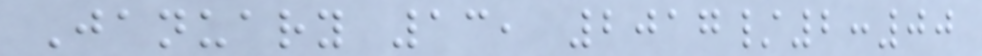January 13, 2017/2:00
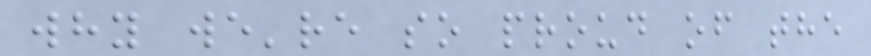why we're so proud of the
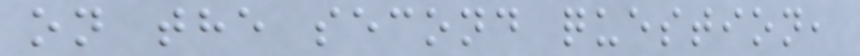on the second question,
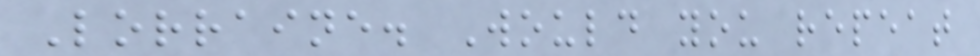Lorraine. Would you repeat
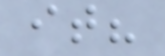it?
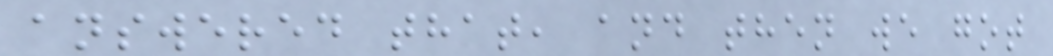answered that, and then we got
